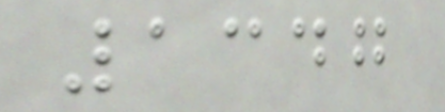1347
